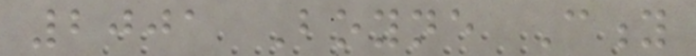2001 Boyne City
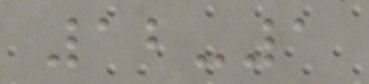12-1
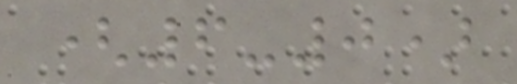(6-0)
